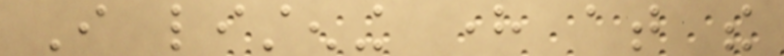I listening here at the
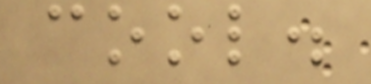cool.
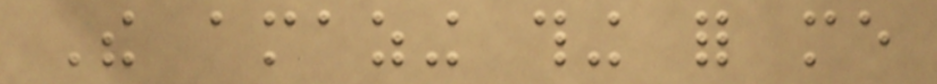The amazing thing for me
